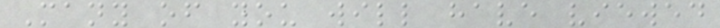Many of you will have viewed
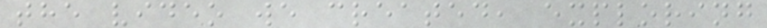the video we created, exploring
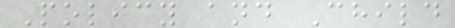Policy and Child
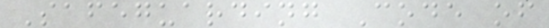Safeguarding Code of
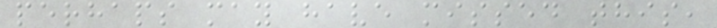perhaps may have missed this,
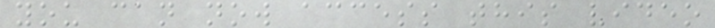you can now access this video
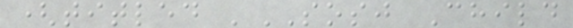(titled 'SOSJ Child
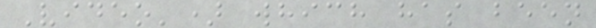Video') which has been
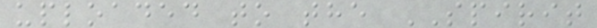uploaded to the SPIRIT
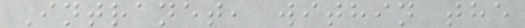Intranet, within the
